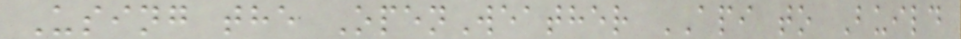Using the OpenWeather API to Build
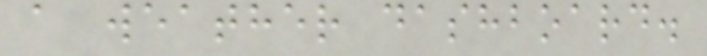a weather dashboard.
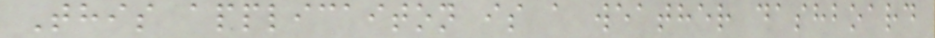This applicaiton is a weather dashboard
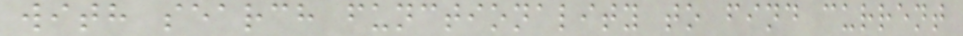with search functionality to find current
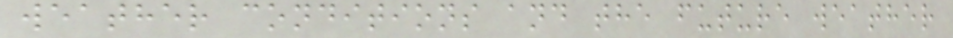weather conditions and the future weather
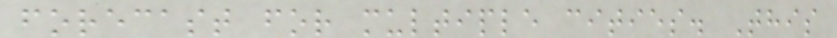forecast for multiple cities. This
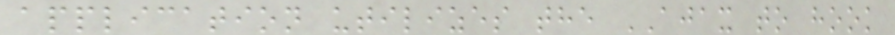application utilizes the AJAX to hook
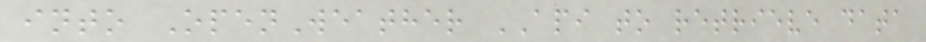into OpenWeather API to retrieve data
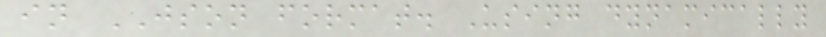in JSON format. Using dynamically
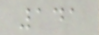141
